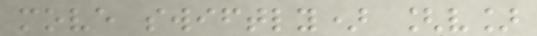move swiftly) [v]
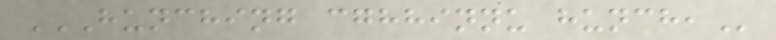HUNCHING CGHHINNU HUNCH,
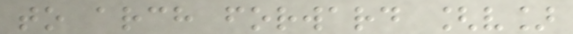to arch forward [v]
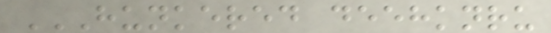HUNKERED DEEHKNRU
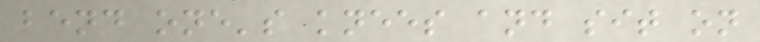bend one's knees and sit on
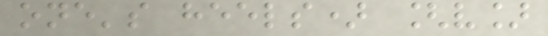one's heels) [v]
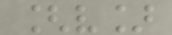[v]
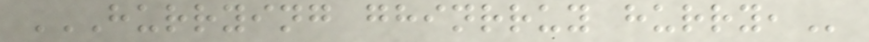HURRYING GHINRRUY HURRY,
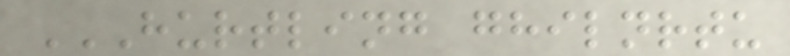HURTLING GHILNRTU
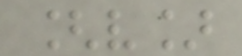[v]
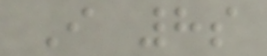I 8s
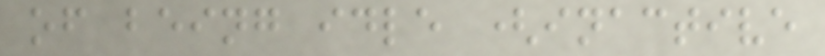of being idle (inactive
